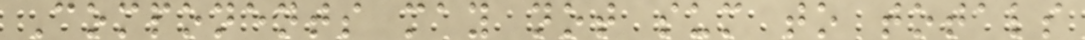Components may not sum to totals
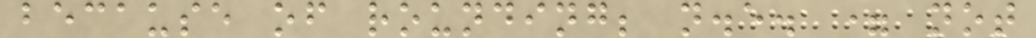because of rounding; n.e. = not
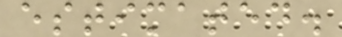estimated.
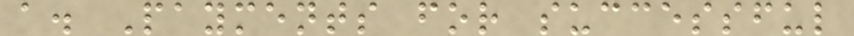a. Payments for successful
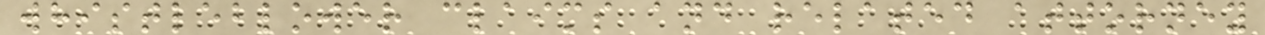whistleblower claims and related attorney
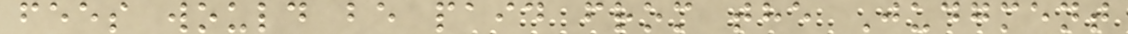fees would be paid from the Judgment
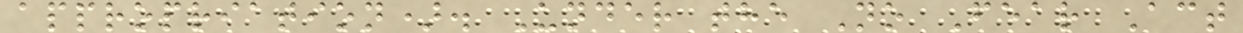appropriation). Under the No Fear Act
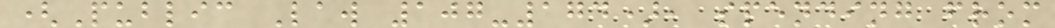(Public Law 107-174), spending from
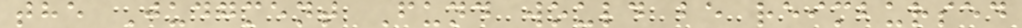the Judgment Fund would be reimbursed
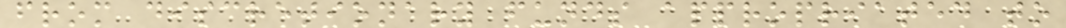from discretionary funds appropriated to
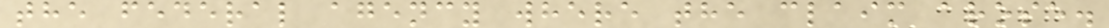the federal agency where the claim arose.
